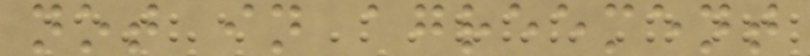not in agreement
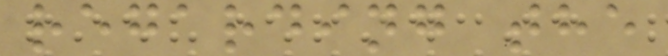regarding the
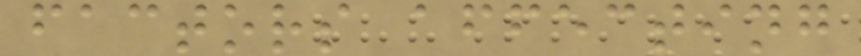factors affecting
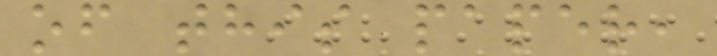of this paper,
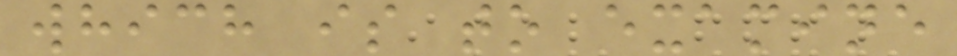which is to examine
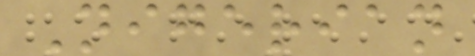Nigerian
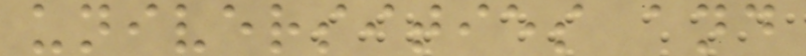universities and
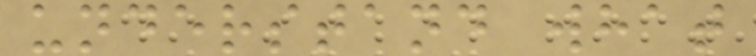understand what
